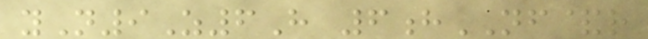yN9Z6H 6hNF&r
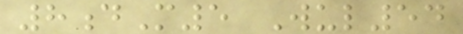8dM5 Wul54
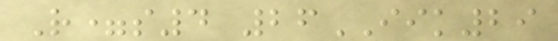R=s4 26IIK29
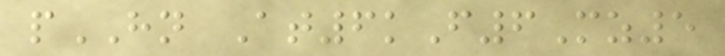pHN At6kF6Mz5
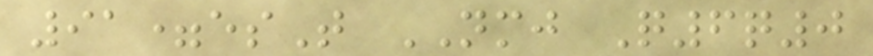91=esT NMJ Q6q0
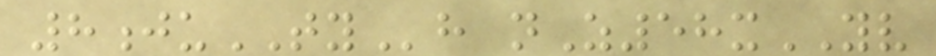8juTYh nZ58xYV
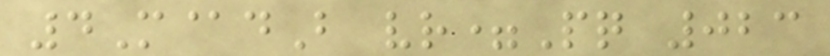4M@dB vr=Pq 023
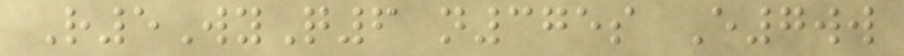R5WyQ6 n375s E7ww
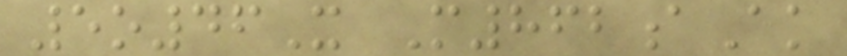5o46X M862aAk
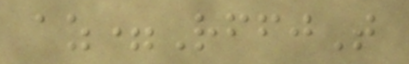az=RffjT
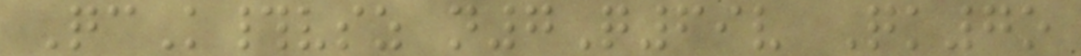QcK#vsz n7Q69v Qk7o
